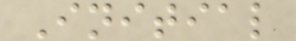Initial
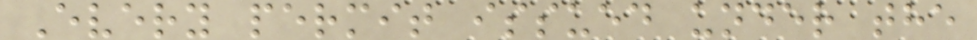Every permit issued under the
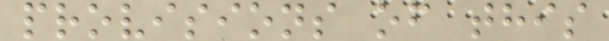provisions of this
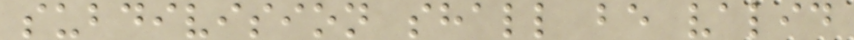subdivision shall be valid
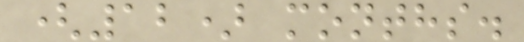(12) months.
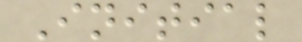Initial
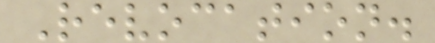Revocation.
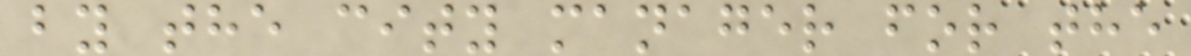by the city manager for the
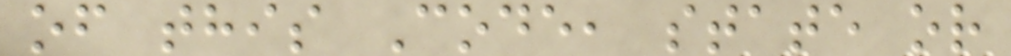of this Code, state or
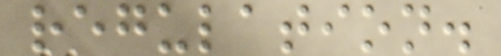regulation.
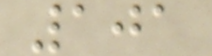101
